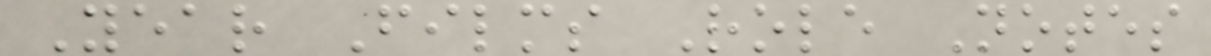Year Films Role Notes
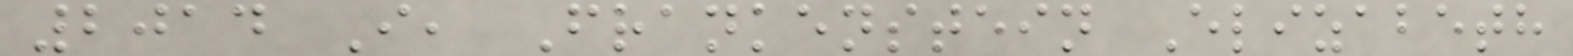2014 I, Frankenstein Elizabeth
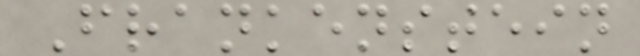Frankenstein
